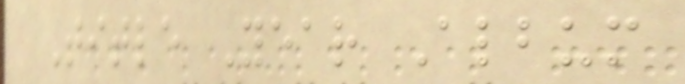Title Year Album
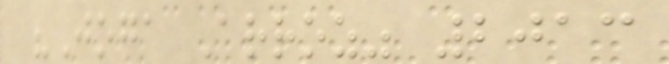"Joga Arroz" 2013
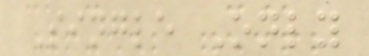Single Only
